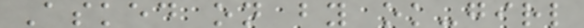Asked on by ok-girl
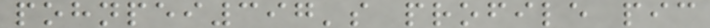pohnpei397's profile pic
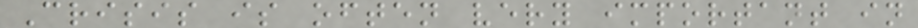Crisis is often very important in
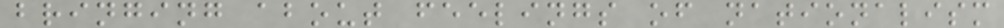bringing about feelings of nationalism
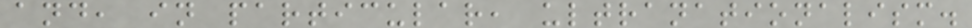and, in particular, ultranationalism.
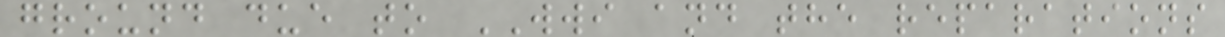ground due to WWI and the reparations
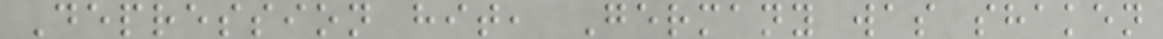Depression hit, Germany was shaken
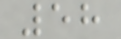58
